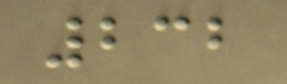232
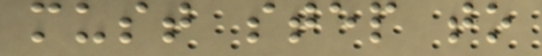must step to
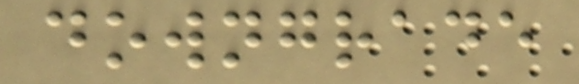downgrade
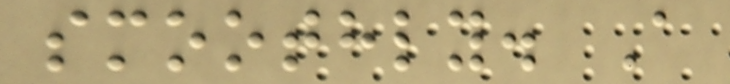smoothly. A
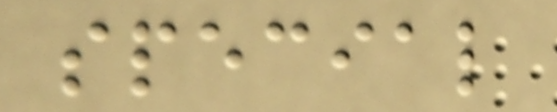special
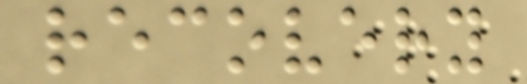recovery
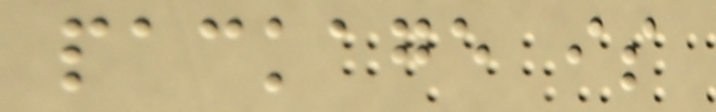package is
